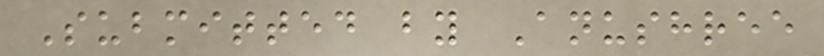Submitted by Anushree
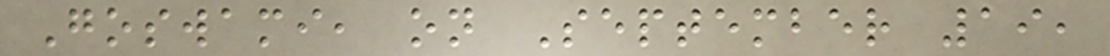Goswami, on September 19,
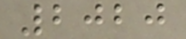2020
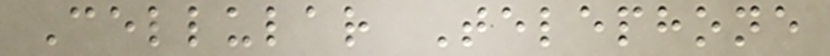Cellular Telephone
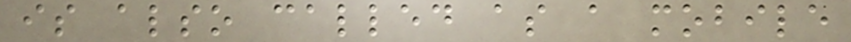is also called as a mobile
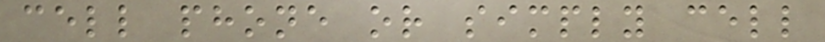cell phone or simply cell
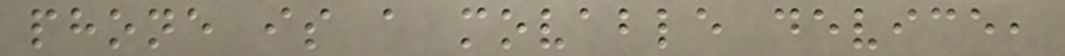phone is a movable device,
